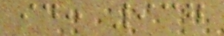id: 937
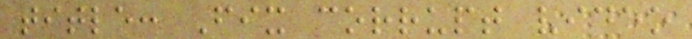title: Fix corrupt video
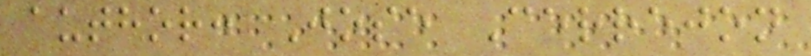author: Jose Cerrejon
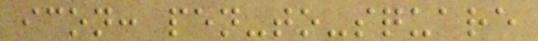icon: pen-to-square
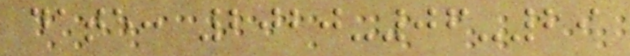date: 2020-06-29
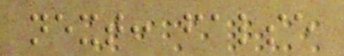next: false
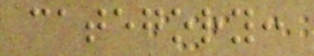category:
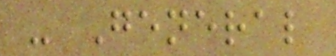- General
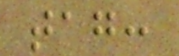tag:
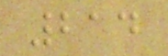214
